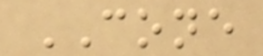CONE
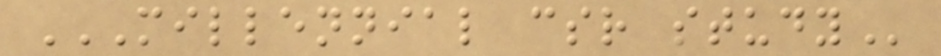MILLENNIAL CSR STUDY
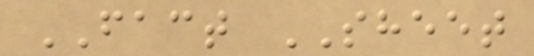FACT SHEET
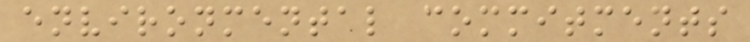environmental commitments
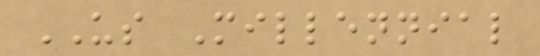US Millennial
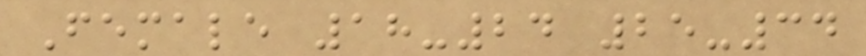Female 18-24 25-34
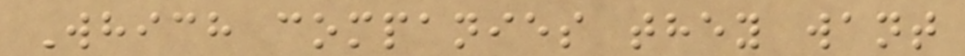Which companies they want
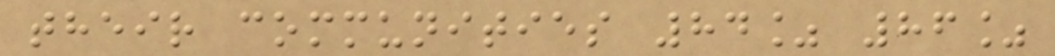their communities 84% 86%
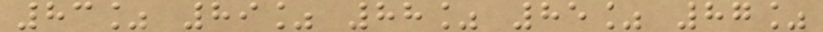83% 89% 88% 85% 87%
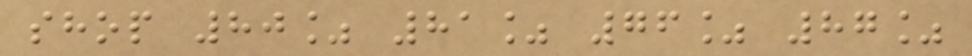shop 80% 81% 76% 87%
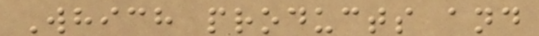Which products and
